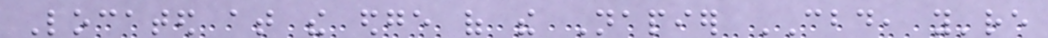Located at the edge of the Napier CBD, you're
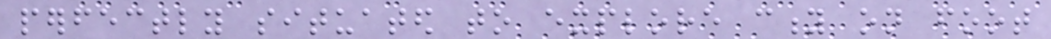perfectly situated to explore city on foot
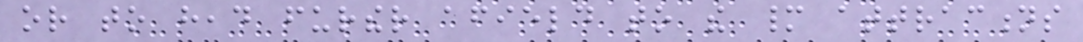or to head further afield to the many attractions
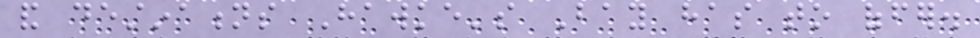and destinations Hawke's Bay has to offer.
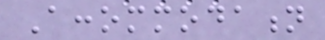Accommodation
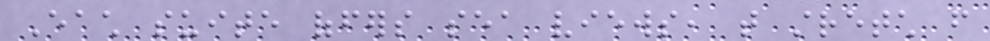Each suite offers sea views, that stretch from
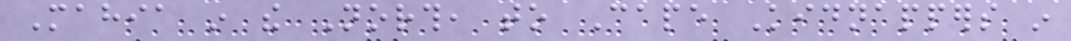Mahia in the North, to Cape Kidnappers in
